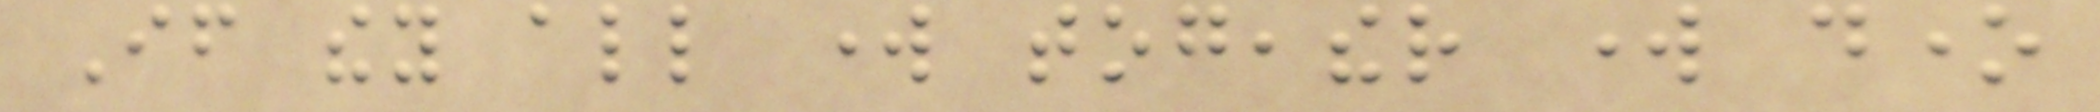If they all work togeather work done
